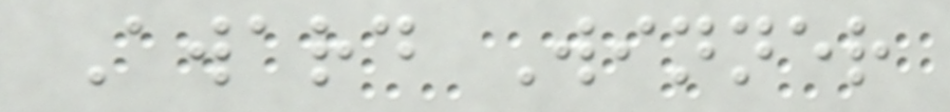Award Winner
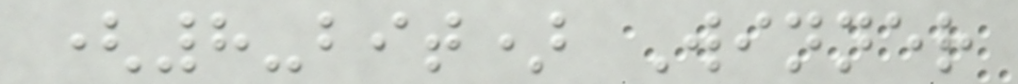(8-bit) Winner
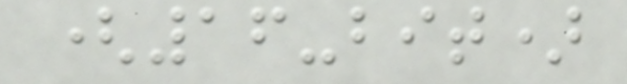(16-bit)
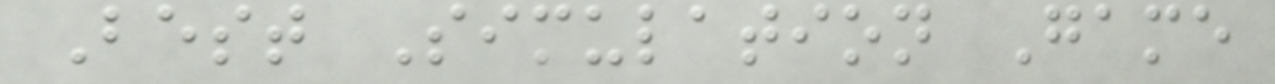Best Simulation Game
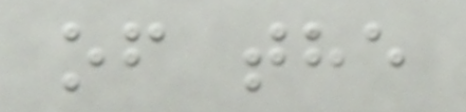of the
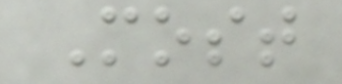Most
